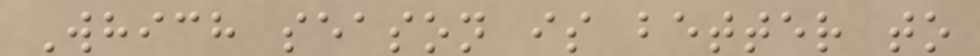Which season is better to
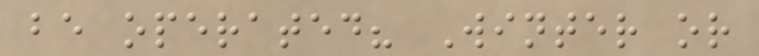be operated? Winter or
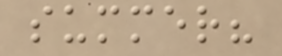summer?
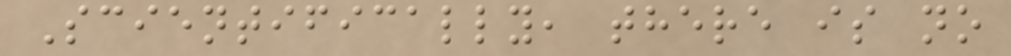Scientifically, there is no
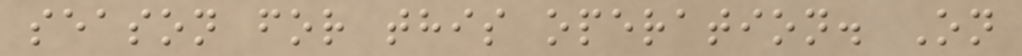season for this operation. On
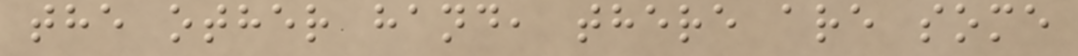the other hand, there are some
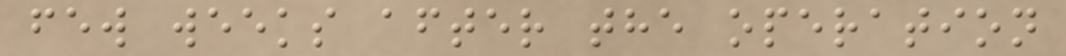few weeks after the operation
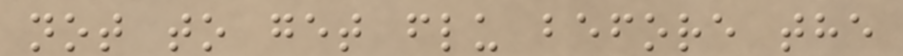not to get flu before the
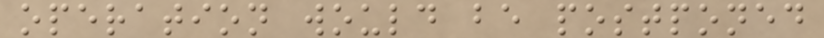operation would be postponed
